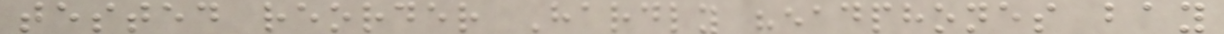tested reorder Hardly headphones bay
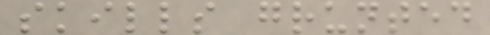skills grunted
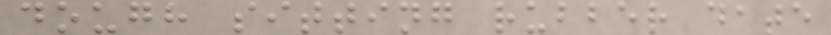dough sitting rubber date
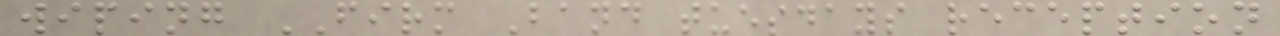wiping FIRM Band tuesdays reception
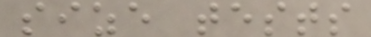size tests
